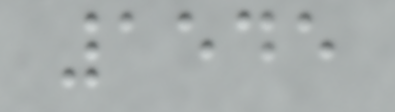1545
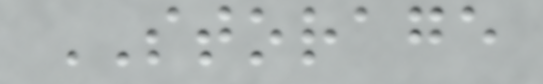STORAGE
